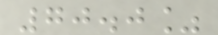70.0%
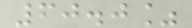60.0%
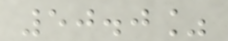50.0%
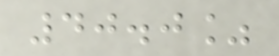40.0%
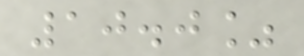10.0%
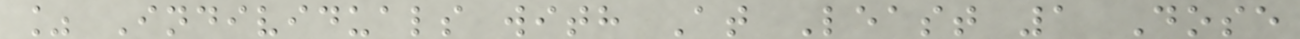% Individuals with At Least 1 Dose
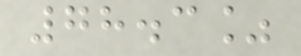78.3%
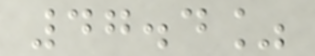47.4%
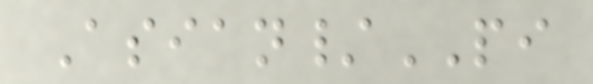Asian/PI
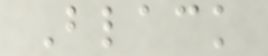Black
